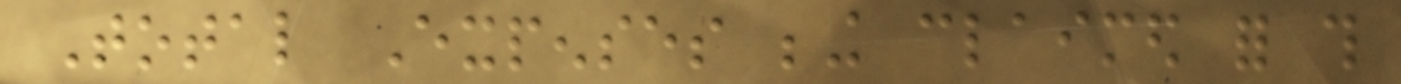Total Expenses being claimed for this
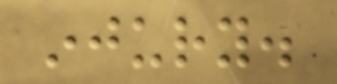injury.
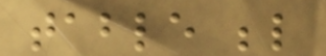table below
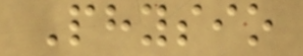Physio
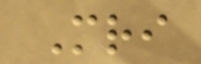Mri
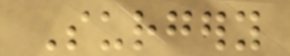Surgery
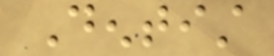Dentist
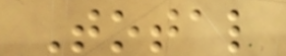Total
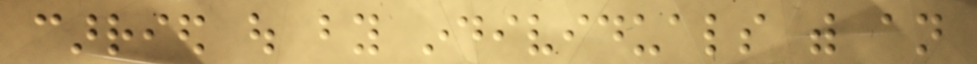carried out by individuals with an
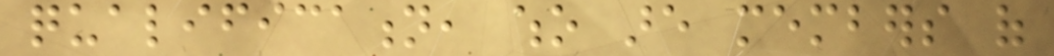qualification, who are members of
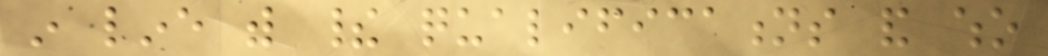in line with their qualifications and who
